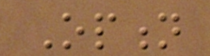Option
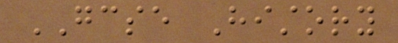GCSE History
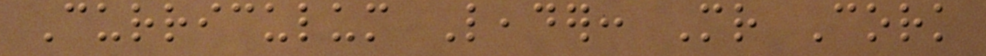Curriculum Leader: Mr Cork
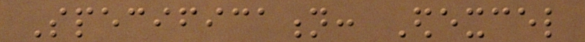Specification: Edexcel
